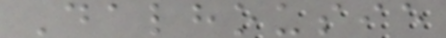Dalhousie
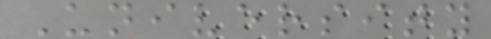University
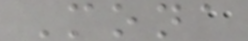Mona
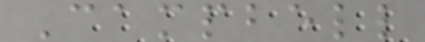Campbell
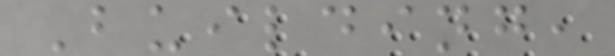Building,
